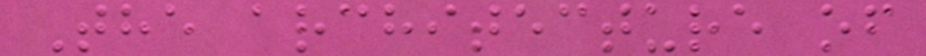The architecture of
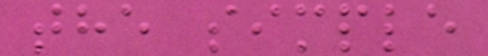the simple
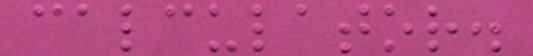calculator.
